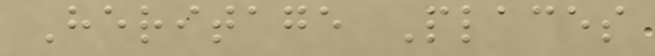Heritage Places
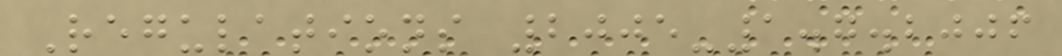Regulations 2005-1.7.2006
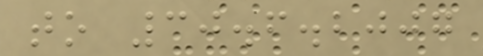to 30.6.2007
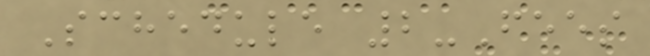Schedule 2-Fees
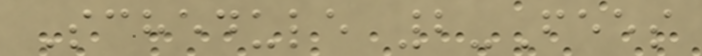Schedule 2-Fees
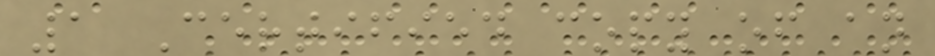1 Certified copy of an
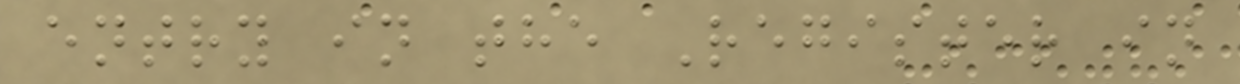entry in the Register in
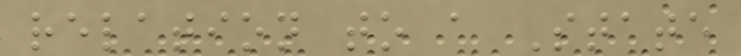relation to a State
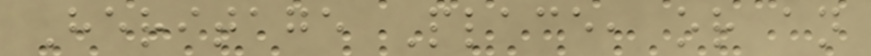Heritage Place, or an
